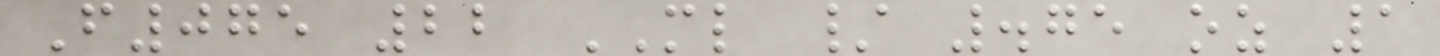F075 22 ML / .75 oz 1
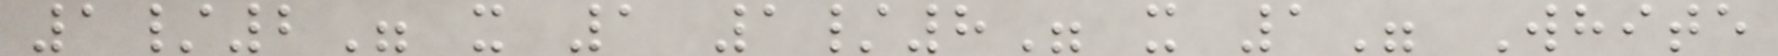1/2" x 1 1/8" x 1" White
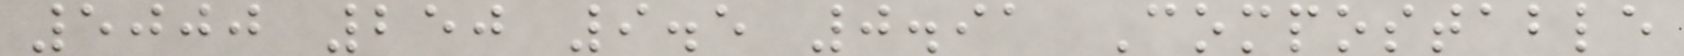5000 250 9.5 0.91 Compostable
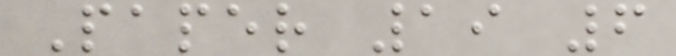Paper 19 6
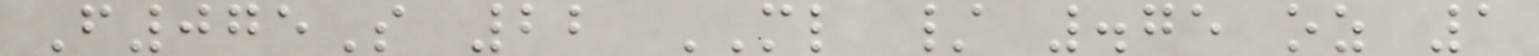F075S 22 ML / .75 oz 1
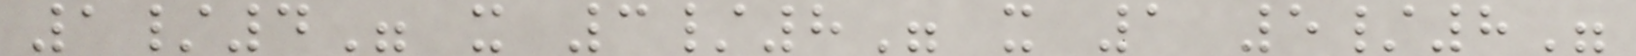1/4" x 3/8" x 1 5/8"
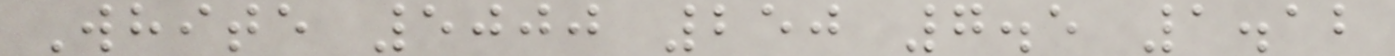White 5000 250 7.5 1.12
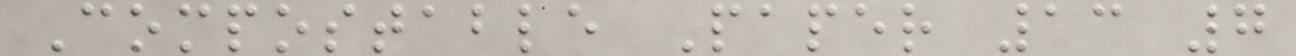Compostable Paper 13 7
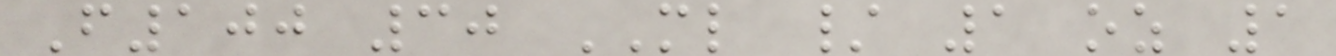F100 30 ML / 1 oz 1
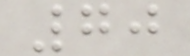70
